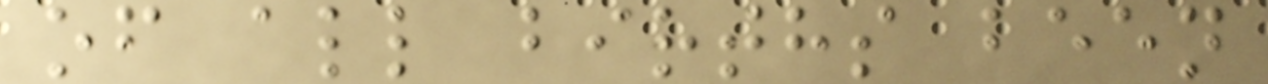of all births been
